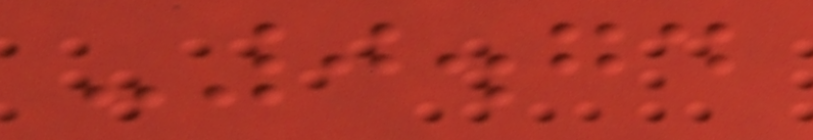-0.74
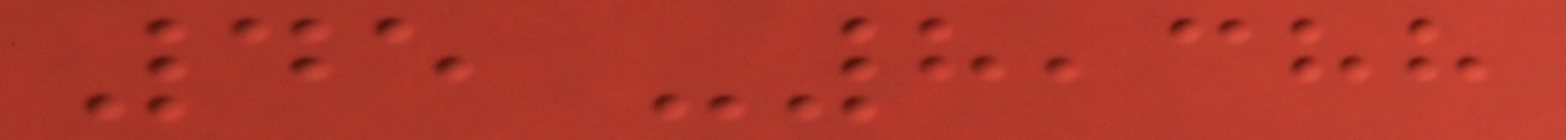45 -8,388
